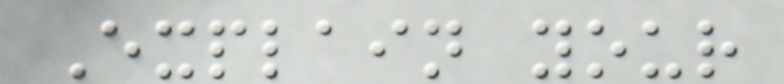Explain your
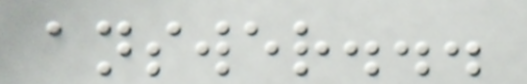answer...
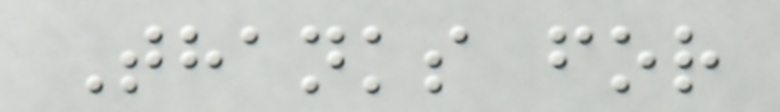Thanks for
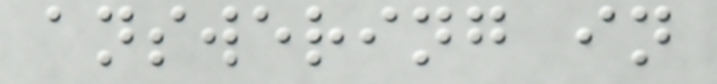answering in
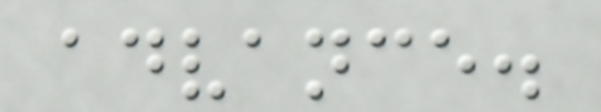advance.
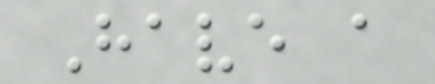Have a
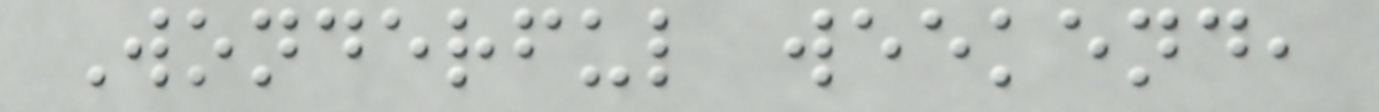Wonderful weekend,
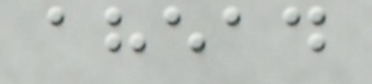ahead
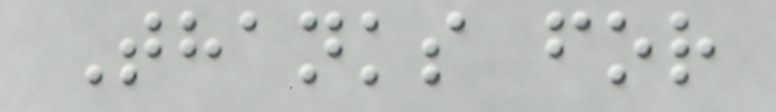Thanks for
